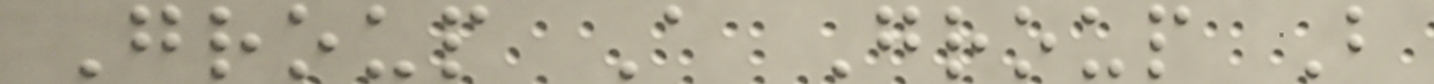Group A Group B
